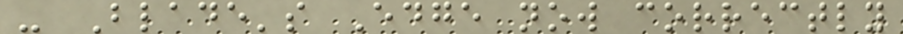- Blade's Edge now correctly
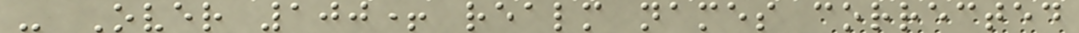- Over 100+ realm names corrected
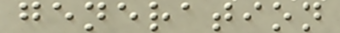generation
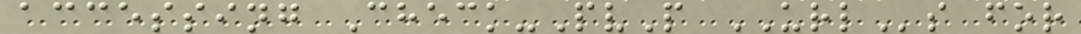accessing Check-PvP URLs for
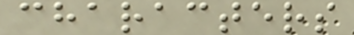characters
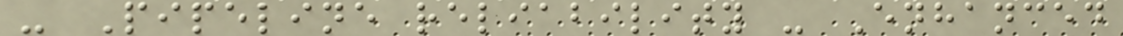- Pipeline reliability - Enhanced
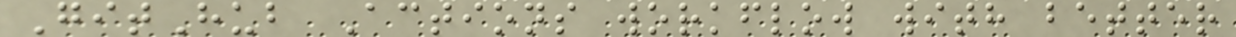GitHub Actions workflow with better
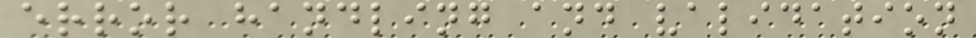error handling and validation
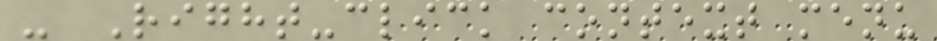- Right-click context menu
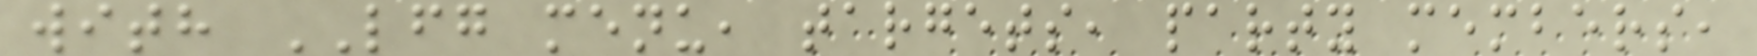with LFG menu, targets, party members,
